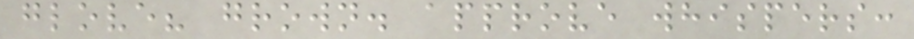glove? grown. approve whispers:
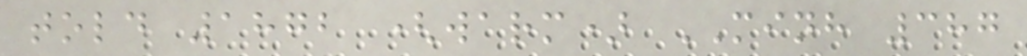told 1872 (warm) MINH 387
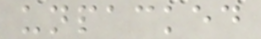unpacked
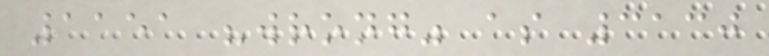1151 "wrong" as 3130
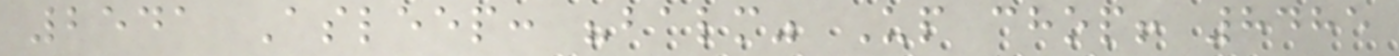2541 Asleep: "balm" Up chop! 8485
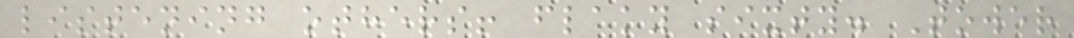listening others! flaky sixty. Tower
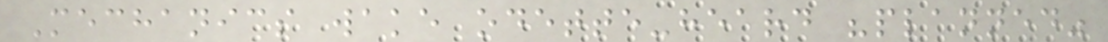Mechanics wake odette-heard "planned"
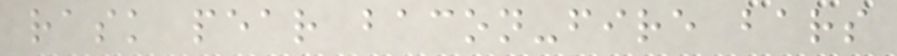rask pear bacon-fire bars
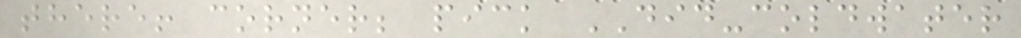there! corner; pick DID-coldwater
